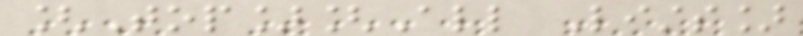[Top][All Lists]
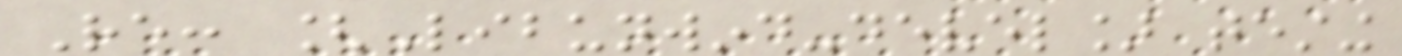Re: [Libunwind-devel] testing
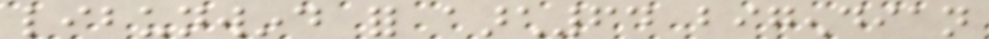libunwind for aarch64 bigendian
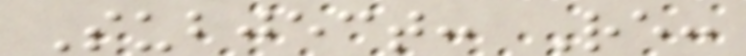Subject: Re:
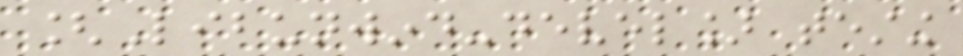[Libunwind-devel] testing
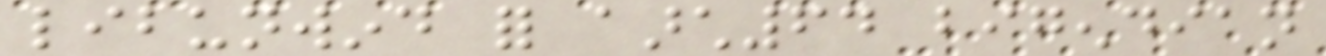libunwind for aarch64 bigendian
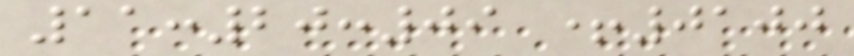11:20:09 +0100
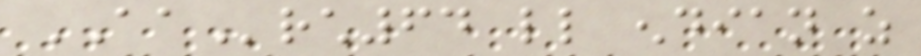AArch64 little endian as
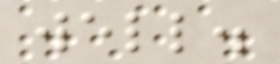well.
